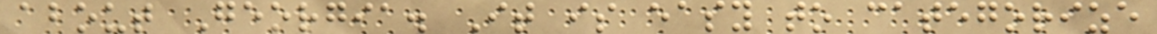about Georgia. It is easy to categorize
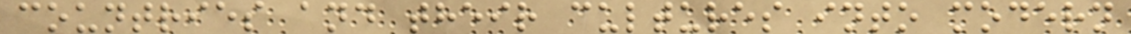countries and their cultures into modern
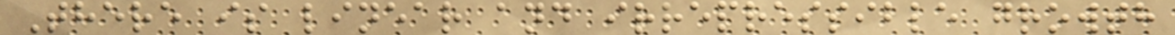There is linear and irrepressible growth
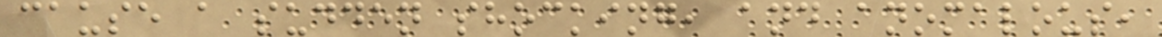cause a sudden shocking, and anomalous,
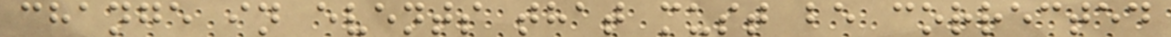change in events that must be corrected
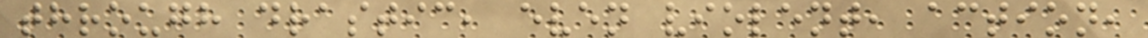through drastic, even violent, action,
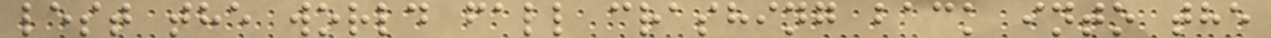lest the world fall crashing back into the
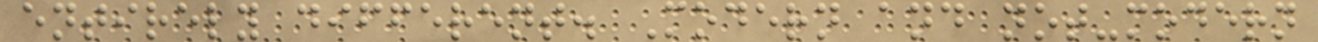entirely different. Modern and not-modern
